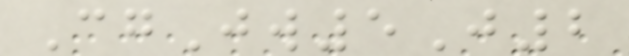CgJw5J2
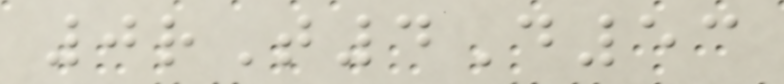0rT4D53
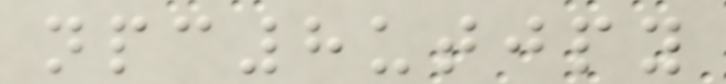npc8utjpy
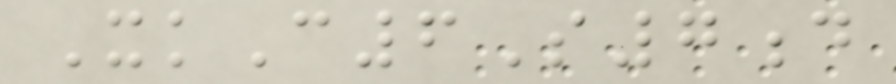XkC6S7d
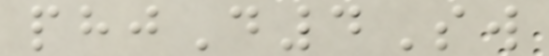phjD4Sw
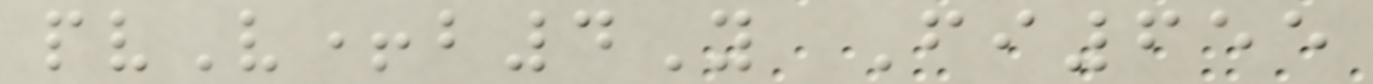pvV+b4Y Fi655
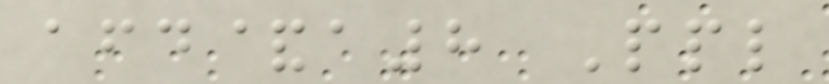afd&a8 Ppl
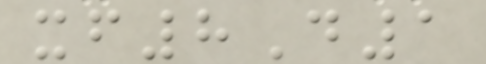xf8D1
